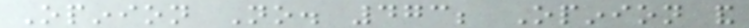Opinion No. 473; Opinion and
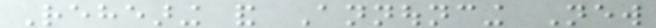Rehearing and Announcing New
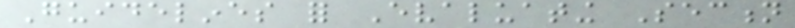Guidelines for Evaluating Section
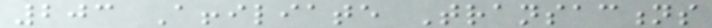203 Affiliate Transactions
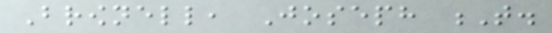Brownell, Joseph T.
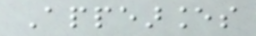Appearances
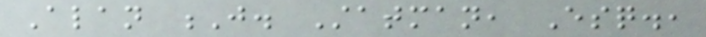Alan J. Statman, Esq.,
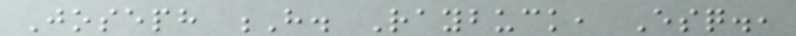Joseph H. Raybuck, Esq.,
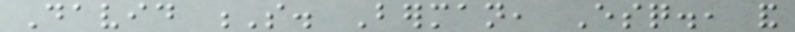David S. Berman, Esq., and
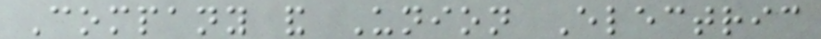Company and Union Electric
